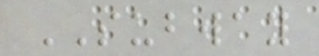SUBWAY
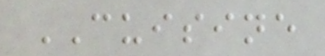CUISINE
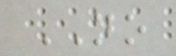NO
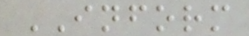INFORM
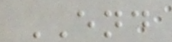END
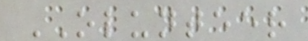OLUNTEER
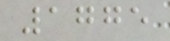1775
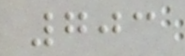703
